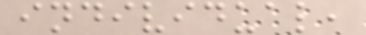individual,
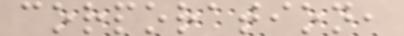corporation,
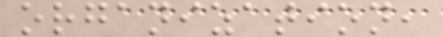organization,
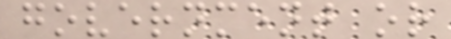government or
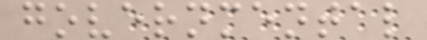governmental
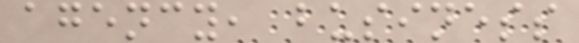agency, business
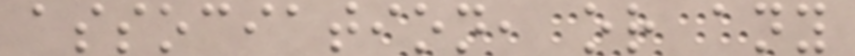association, or any
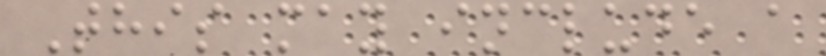This may include a
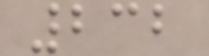232
